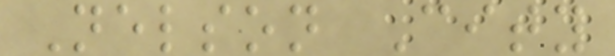Nelson City
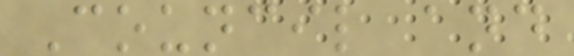Council and
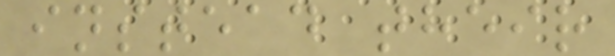instead their
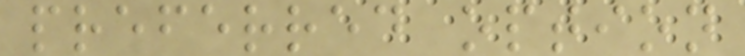preferred option
